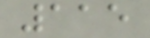115
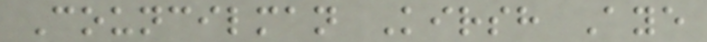Councilman Kirsh Aye
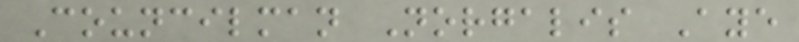Councilman Norgalis Aye
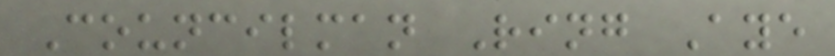Councilman Ring Aye
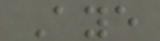Aye
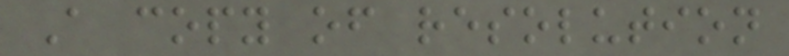A copy of resolution
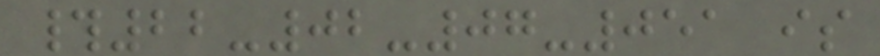#22-02-07-051 is
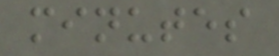minutes
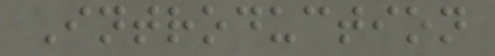Introduction
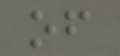of
